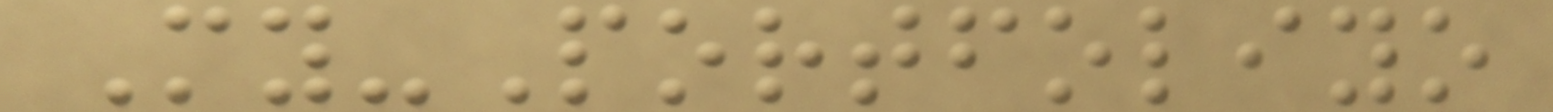My-Portfoliyo
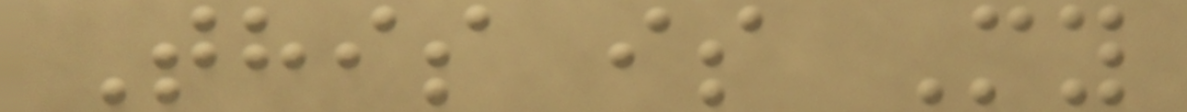This is My
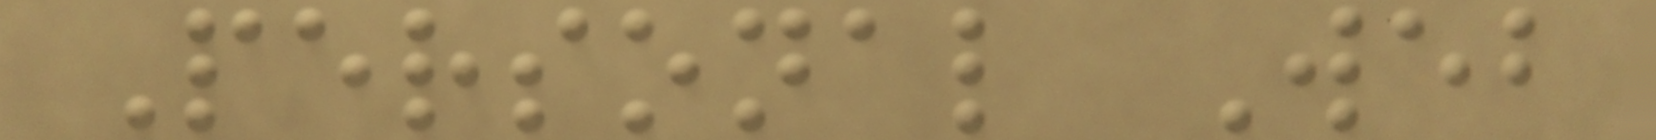Personal Web
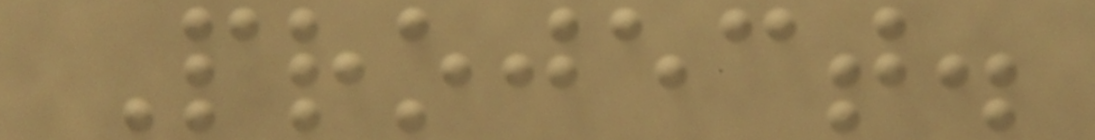Project.
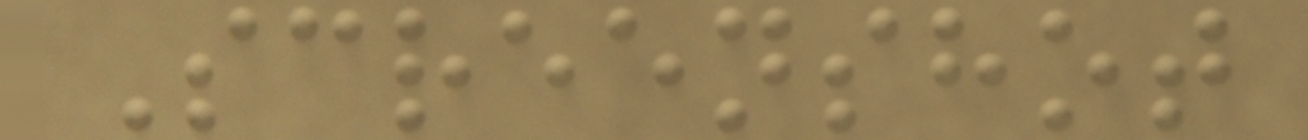Screenshot
